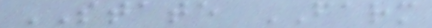STATE FARM
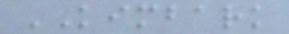KIMBARK
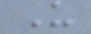U
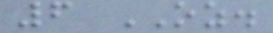6 OZ.
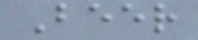Beer
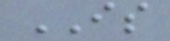IS
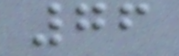76
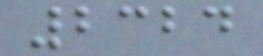2324
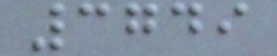3749
